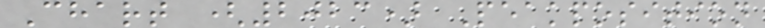Chart (2023) Peakposition
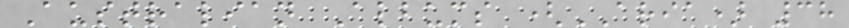Australian Albums (ARIA) 38
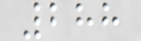288
